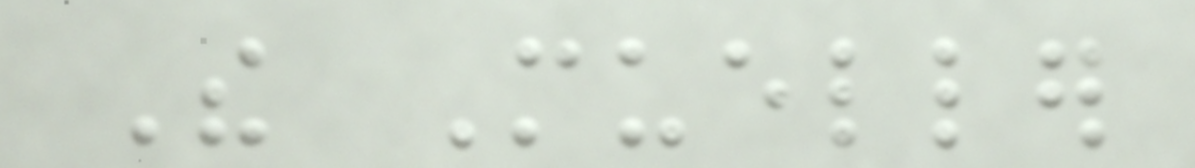The Mueller
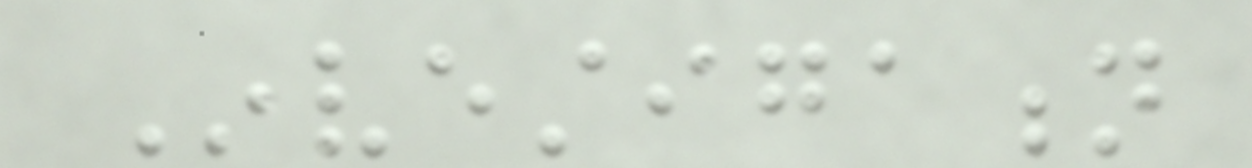Investigation
